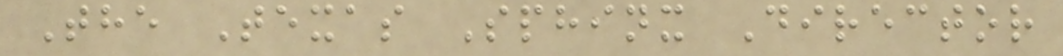The Texas Sphinx Director
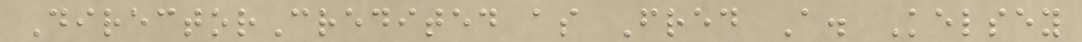DirectorCredited as Fred A. Kelsey
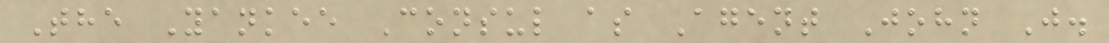The Yankee Consul as Agent John J.
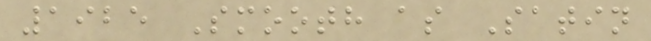1925 Smooth as Satin
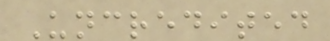Uncredited
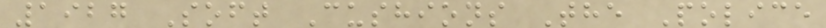1927 Soft Cushions The Police
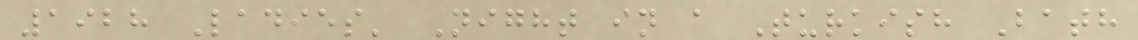1928 Ladies' Night in a Turkish Bath
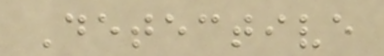Detective
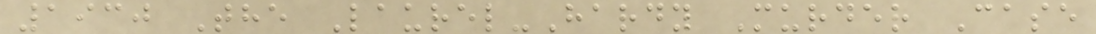1930 The Laurel-Hardy Murder Case
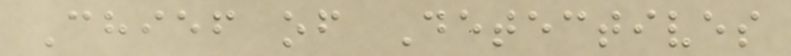Chief of Detectives
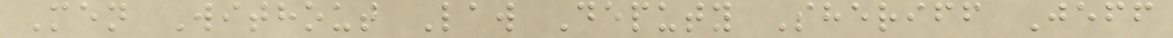Men Without Law Deputy Sheriff Jeff
